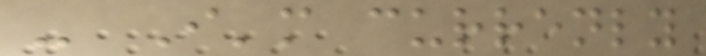- I'm currenly
